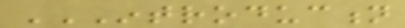INTRODUCTION
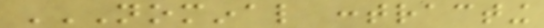NOMINAL CONTRACTING
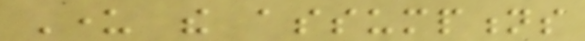Under the assumptions
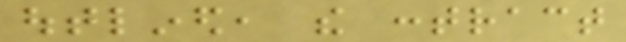outlined, the contract
